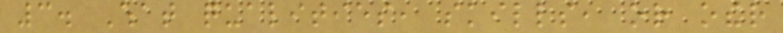3. What qualities, skills, or other
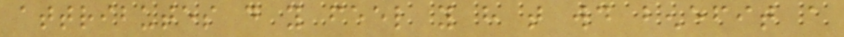attributes do you feel you have that would benefit a
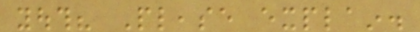youth? Please explain.
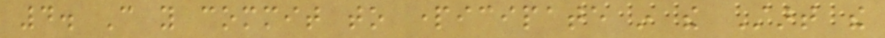4. Can you commit to participate in the Start the
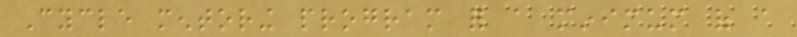Cycle mentoring program for a minimum of a
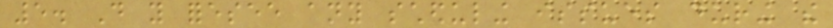5. Do you foresee any scheduling issues during the
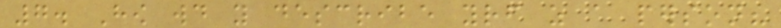7. How would you describe yourself as a person?
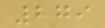279
